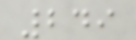249
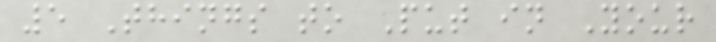5 Things to Put in Your
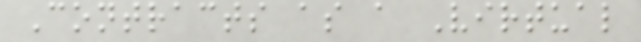Contracts as a Virtual
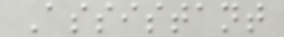Assistant
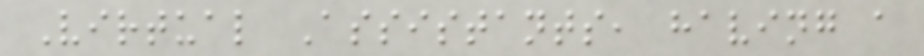Virtual Assistants, having a
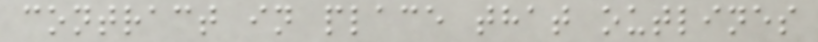contract in place that outlines
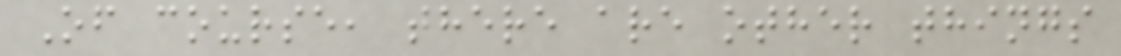Of course, there are other things
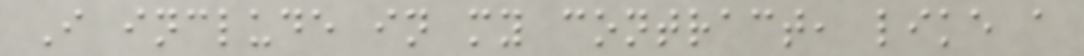I include in my contract, like a
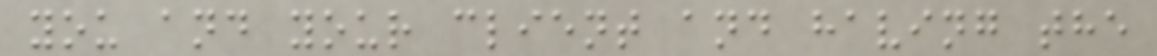you and your client and having the
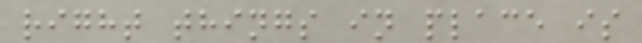right things in place is
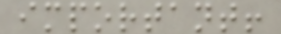important!
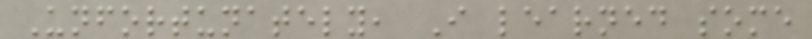Unfortunately, I learned some
